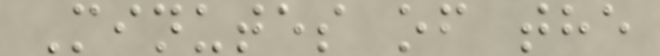Minutes of the
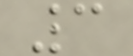3
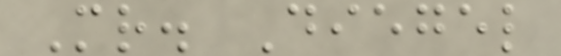Mr. Diegel
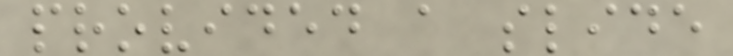provided a slide
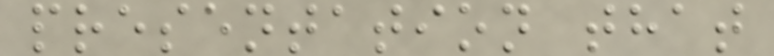presentation that
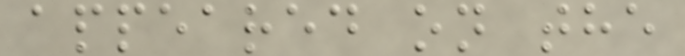appeared on the
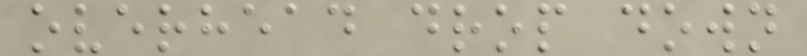overhead drop down
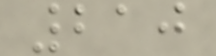210
